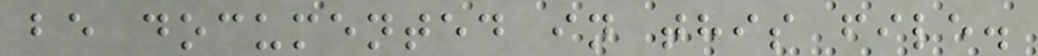be documented in this file.
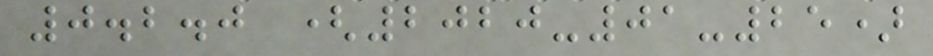0.2.0 (2020-01-25)
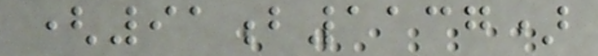(91b1137)
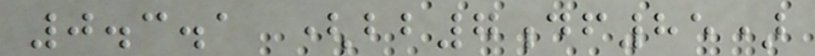0.3.1 (bb7df85)
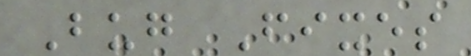Bug Fixes
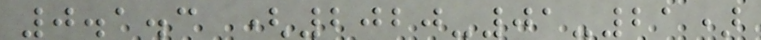0.1.3 (2020-01-21)
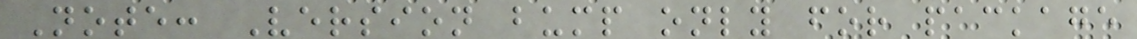Note: Version bump only for package
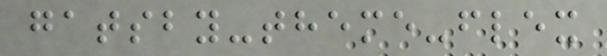gatsby-theme-flex
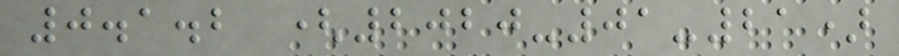0.1.2 (2020-01-21)
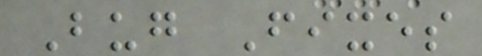Bug Fixes
